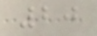20
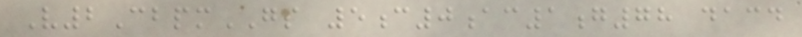V2CbpmGS 5c0ac1g78 dacd
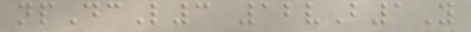npDcL3 12vB1Y
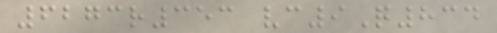6273r353 vc9Q834
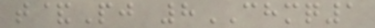t&Pj 8CHMQ1
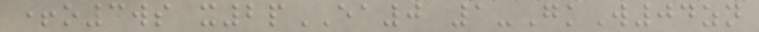+o3ws x2pEA0 1-GkW04zn
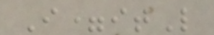I=itL
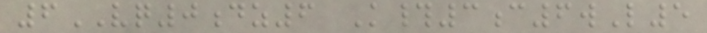6VQ0dz6 K#3c6wL5
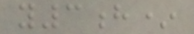y3h*
